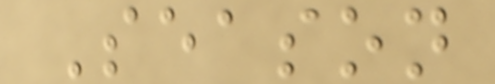Season
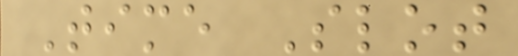Time Slot
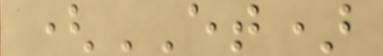(ET)
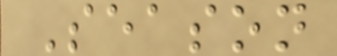Season
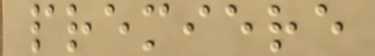premiere
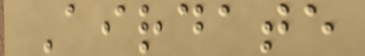Airdate
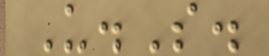U.S.
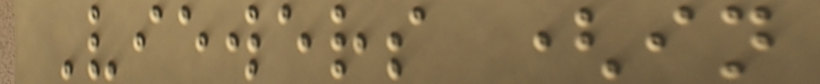Viewers (in
